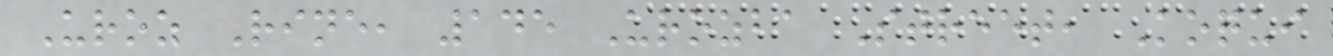Uroz Rine, 145 Urozba Street, Koqui
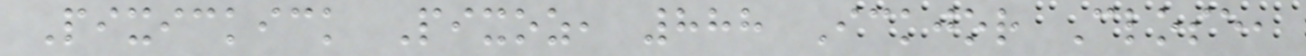Pixickick Pixoz, 888 Ickjor Close,
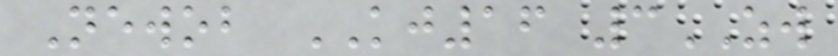Newob KJ16 3ZW
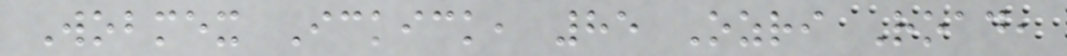Wobmex Ickick, 85 Ozri Road,
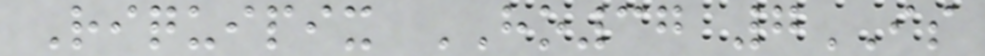Riquipix HO37 7IS
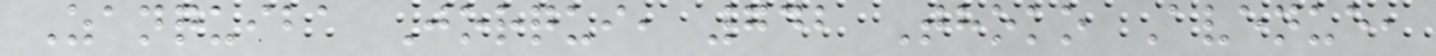Zanquiba Jorqui, 742 Thoko Avenue,
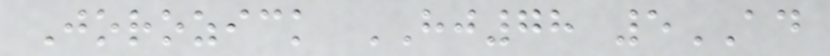Jorozick HJ78 5AD
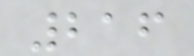216
